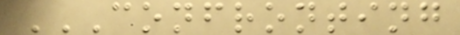CONFRONTING
